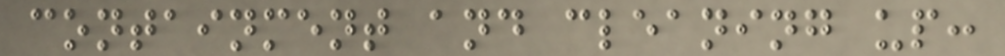containment and cleaning up:
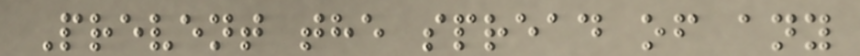Prevent the spread of any
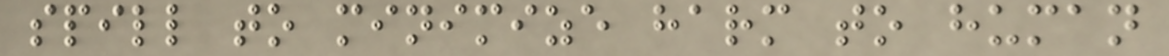spill to minimize harm to human
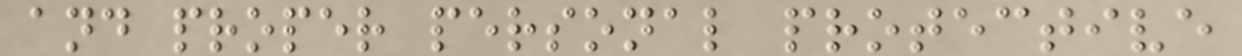and proper personal protective
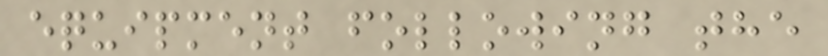equipment following the
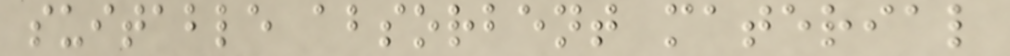suitable absorbent material
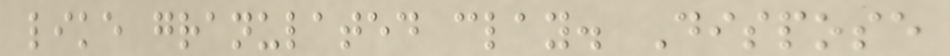like granulated clay. Dispose
